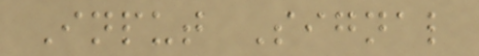Input Signal
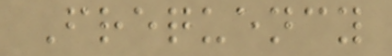Frequency
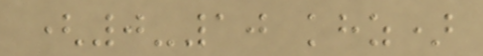(0-10 khz)
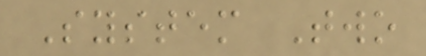System Two
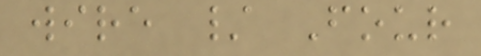wire / Four
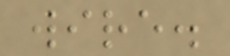wire.
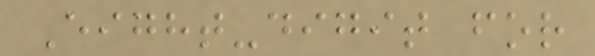Eight-digit for
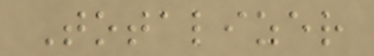Totalizer
